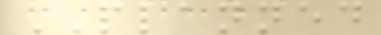PLANNED
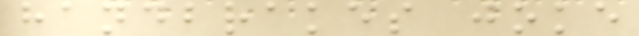handbrakes joke
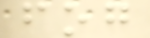fog
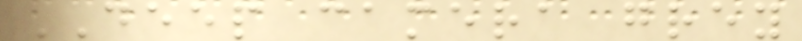DEEP camera grey
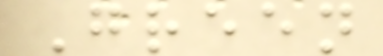Green
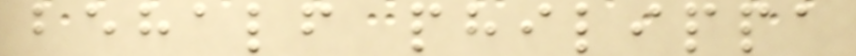behalf philippa
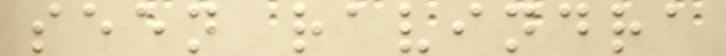seen ravindra
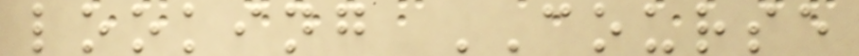looking COURSE
